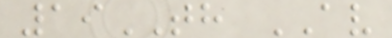19TH AV
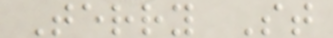Terry St
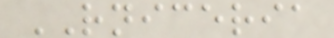RNICERIA
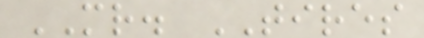MR. TIRES
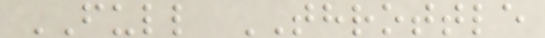FULL THROTTLE
